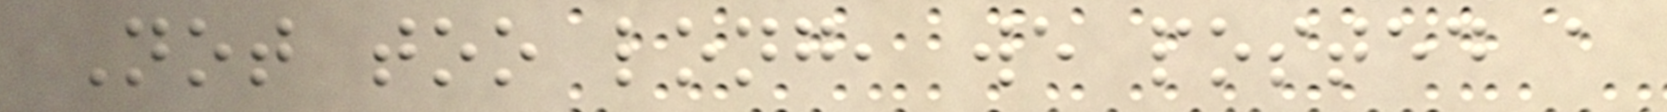Not too long, we posted a
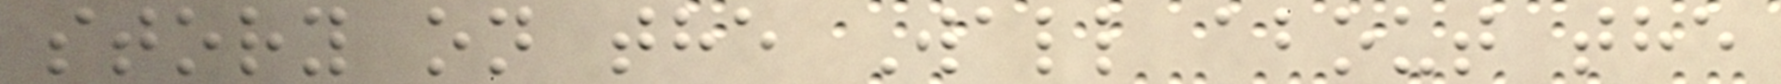story on the Wall about the
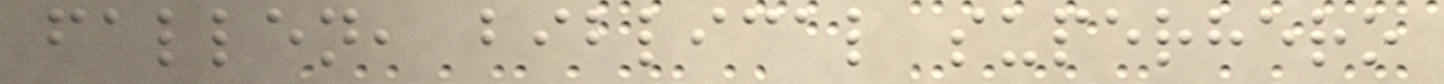fallen, biblical superhero
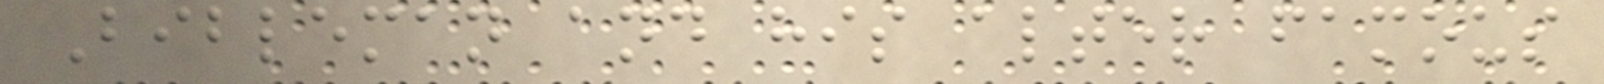Bibleman and his alter famous
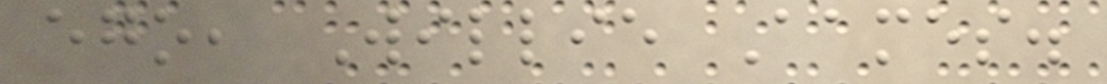ego, Willie Aames.
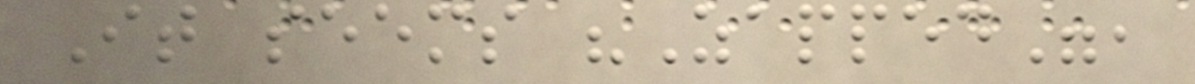It seems "Zapped",
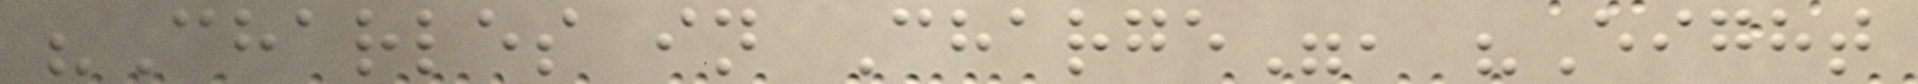"Charles in Charge", "Eight
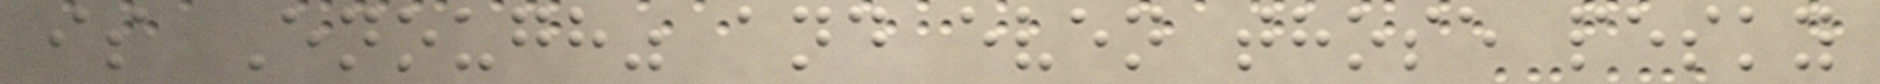is Enough" and even those pesky
